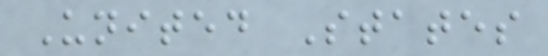United States
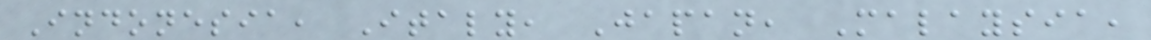Indonesia, Italy, Japan, Malaysia,
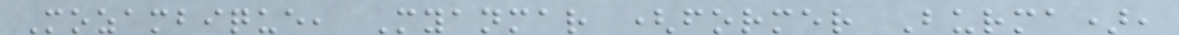Mozambique, Myanmar (former Burma),
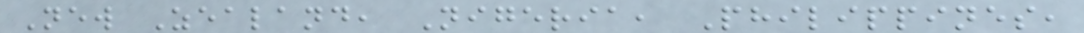New Zealand, Nigeria, Philippines,
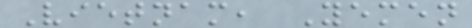Vietnam, Yemen
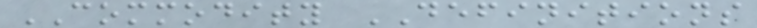COMMODITY DEFINITIONS
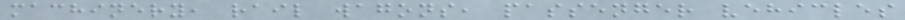machinery, rail wagons, passenger vehicles
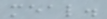meal.
